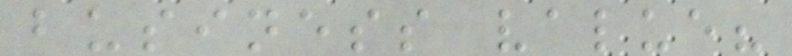business value?
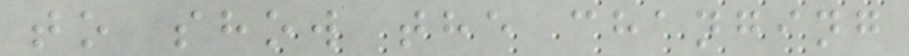to show the changing
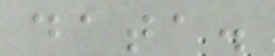data.
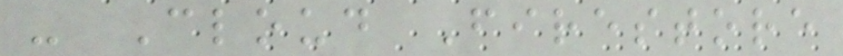- Cloud Firestore
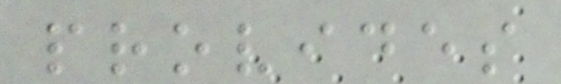provides
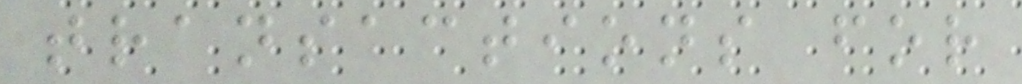transactions for
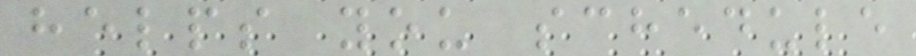helps you schedule
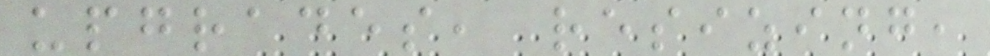upgrades, resizing,
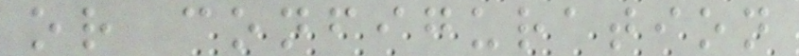or configuration
